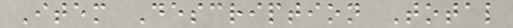Item Description Total
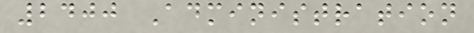2400 Administration
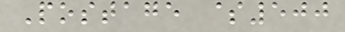Postage $500
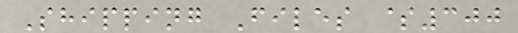Shipping Files $300
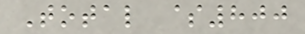Total $800
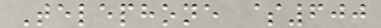Telephone $600
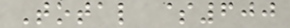Total $600
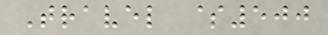Travel $500
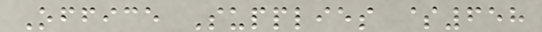Office Supplies $658
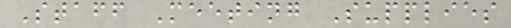Staff Meeting Supplies
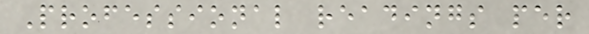Professional readings per
